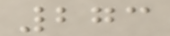273
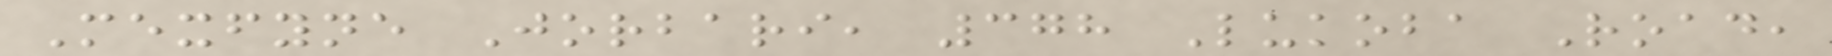Mexfyne Jorbari, 378 Lukoba Road,
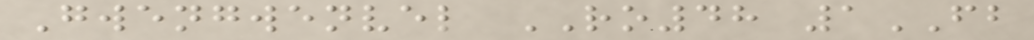Gwengwenvel RO48 1FB
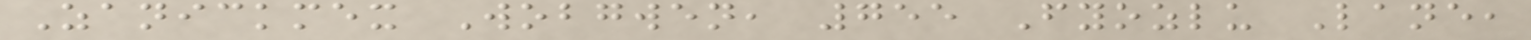Zanickmex Wobgwen, 755 Fyozlu Lane,
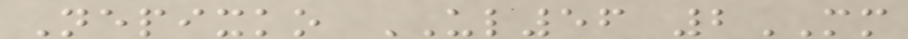Nepixko UL56 2MM
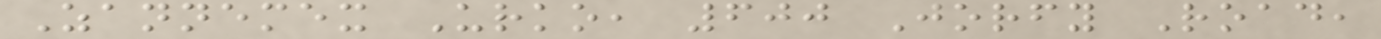Zannemex Urko, 600 Jorfy Road,
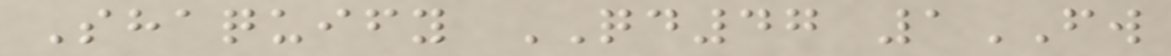Shaquify QD47 1FW
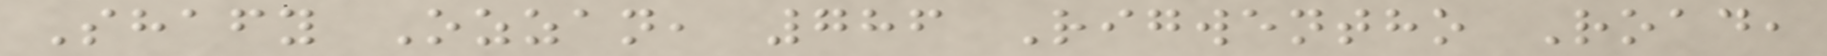Shafy Ozzan, 786 Rigwentho Road,
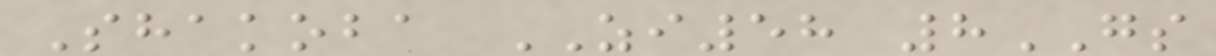Shakoba ZI58 8GS
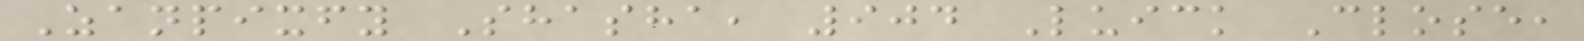Zanpixfy Shasha, 904 Luick Close,
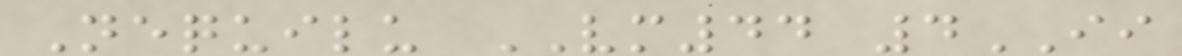Nequilu VM44 4II
